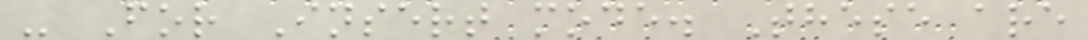- For Insert mode. These are
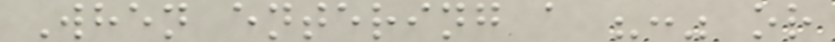When entering a ":" or
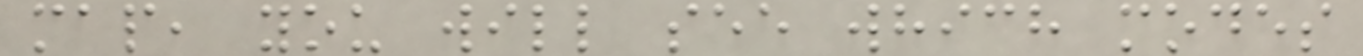map, you will see which modes
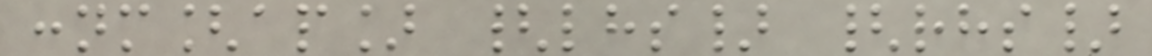:nm[ap] {lhs} {rhs}
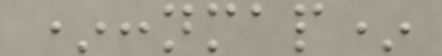*:nmap*
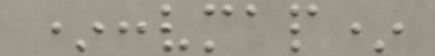*:vmap*
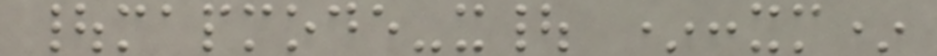|mapmode-x| *:xm*
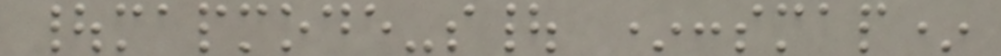|mapmode-s| *:smap*
